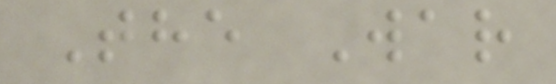The War
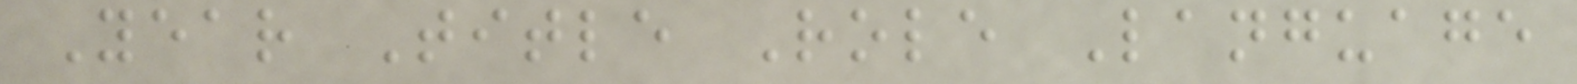Year Title Role Language
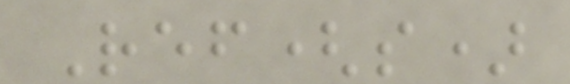Ref(s)
